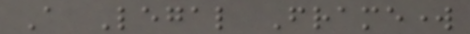A Legal Framework
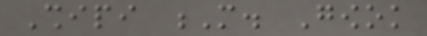Shipi M. Gowok
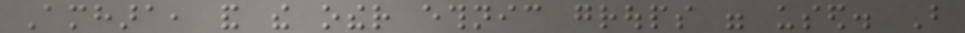Amhara, and the other ethnic groups were used. But
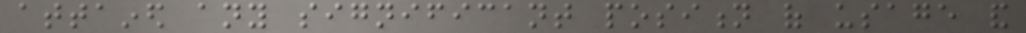attained any significant position of usage and
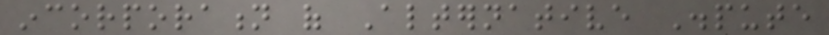incorporation of Alternative Dispute
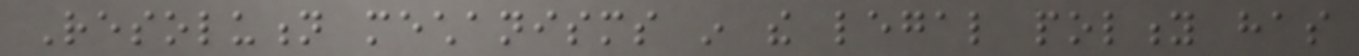Resolution mechanisms in the legal polity has
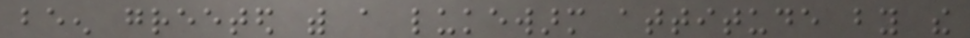been greeted with a lukewarm attitude by the
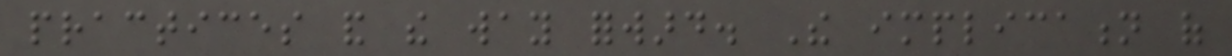practices and the way forward. The implication of
